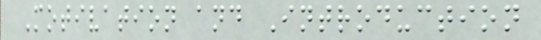Motivation and Introduction
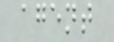agent
